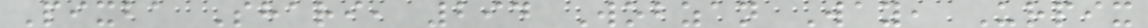Pixba Shari, 294 Wobzan Way, Urpix
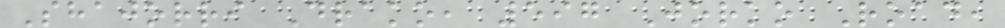Shajorri Drako, 597 Jorko Road,
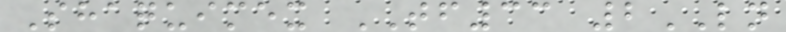Shaquimex TF33 2LN
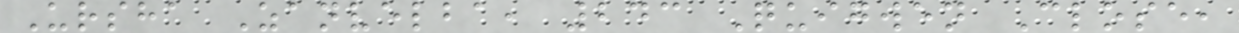Ursha Zanvelba, 243 Quigwen Close,
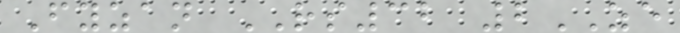Fyzan RS32 2ZE
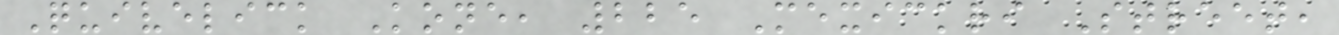Quivelick Kone, 225 Mexickri Street,
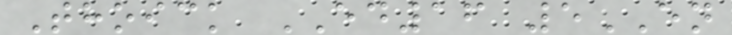Thoick ED16 5EN
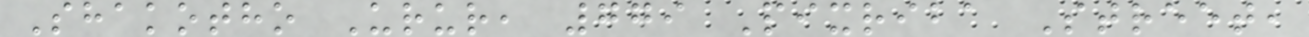Shakotho Urur, 779 Pixriba Street,
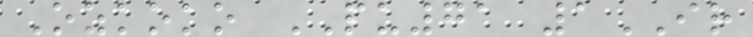Ozkoko PU71 1IR
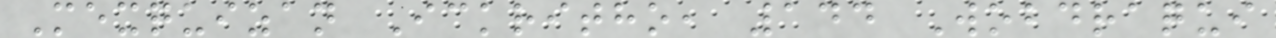Mexquizan Ickritho, 144 Wobdraqui
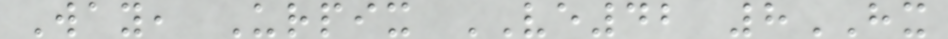Way, Urpix VE42 8HX
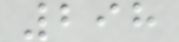298
